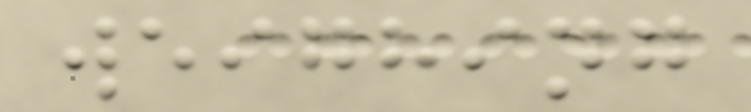weighing
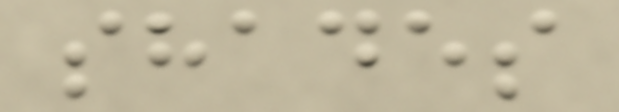shades
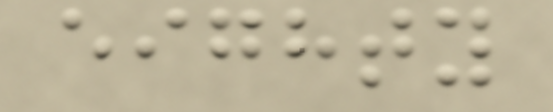eighty
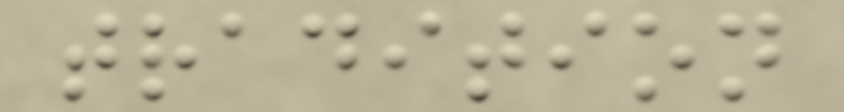tradition
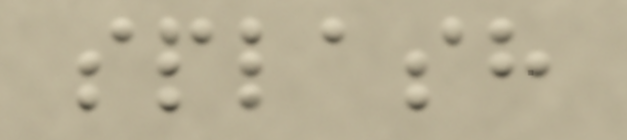splash
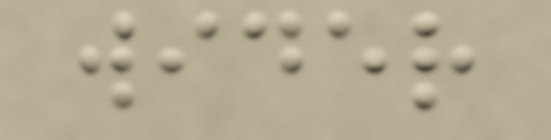wider
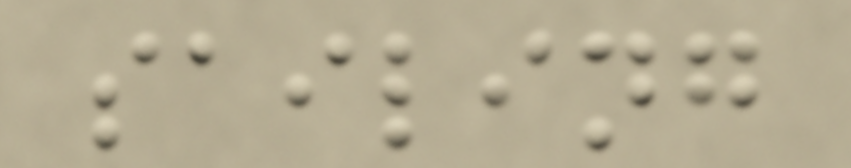sailing
